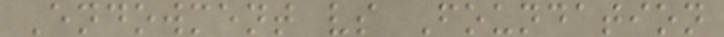Endowment vs Foundation
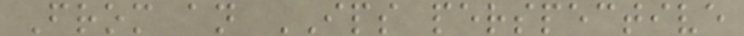From an IPS perspective
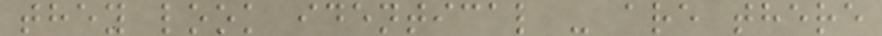they look identical - are there
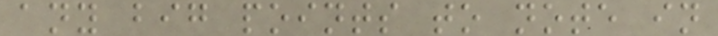any big points to note in
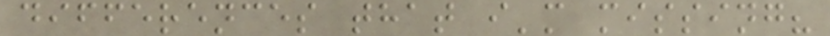differences that i'm missing?
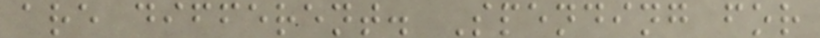are different. Spending for
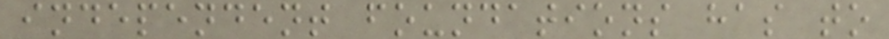independent foundations has to
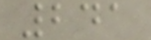241
